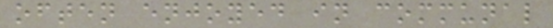often enjoyed in communal
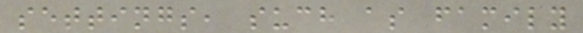settings, such as family
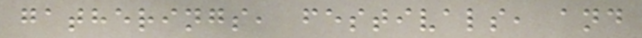gatherings, festivals, and
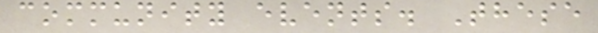community events. These
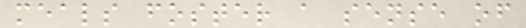meals foster a sense of
